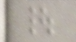|
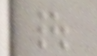|
